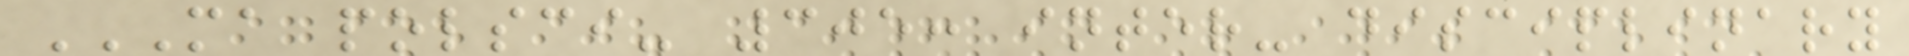MA POLSCI- 305: INTER- DISCIPLINARY
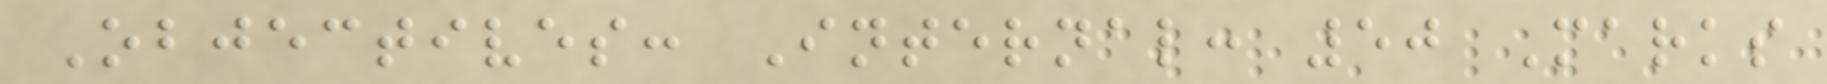Objectives: Internal: 50 Marks
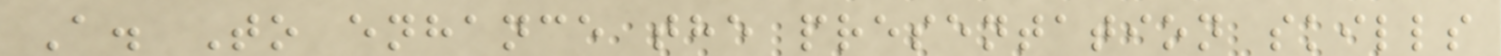A. To enhance the presentation skills
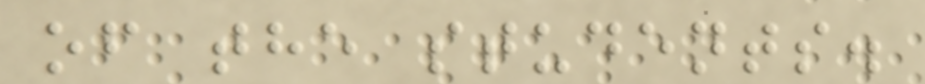of the students.
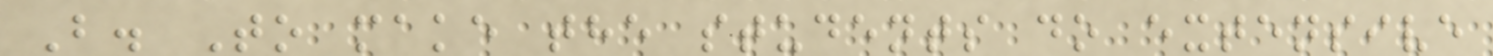B. To make the students do extensive
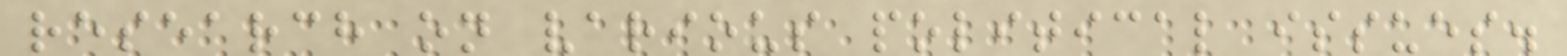research on various political issues.
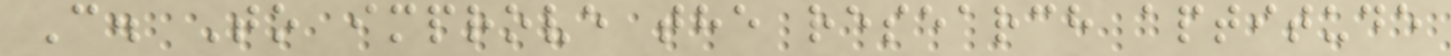C. To improve the research aptitude
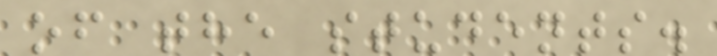of the students.
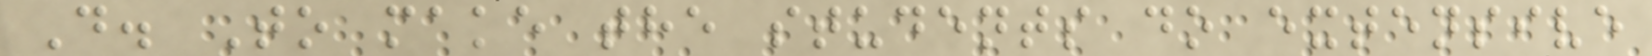D. To make the students do extensive
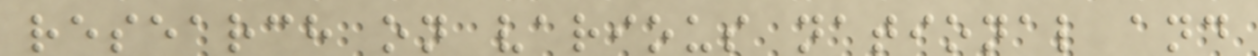research on various national and
